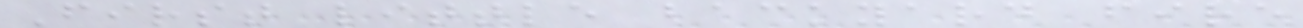First little backyard fire
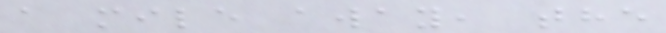a mile away, the
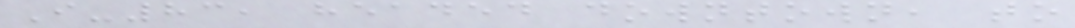I-83, headed downtown, to
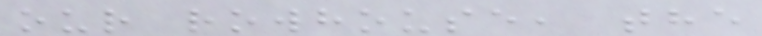our rowhouse, the
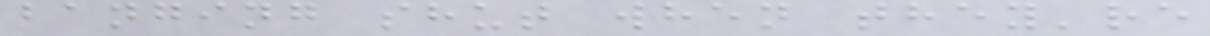banging shut when they're
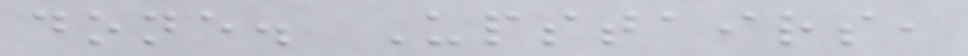done. Upstairs,
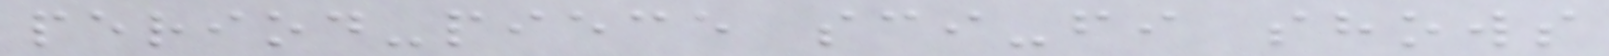period-piece sci-fi shows
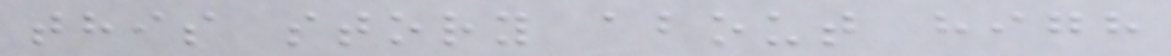this story about high
